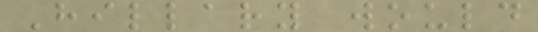Hillary would
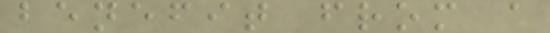benefit from a
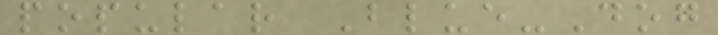popular Blue-Dog
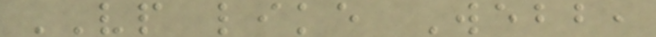VP like Webb,
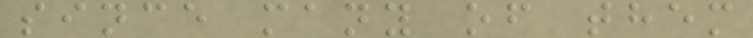since many of them
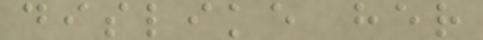dislike her
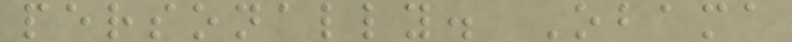personally. Obama
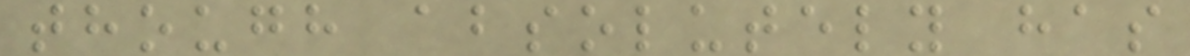though absolutely has
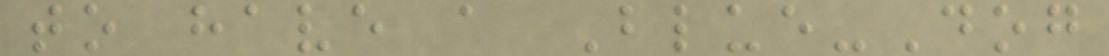to have a Blue-Dog
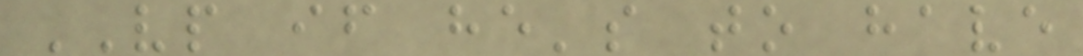VP if he's to have
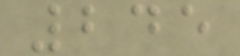245
